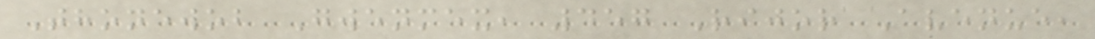Thonewob Gwenmex, 457 Rijor Avenue,
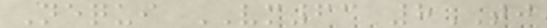Nequi VM63 8TJ
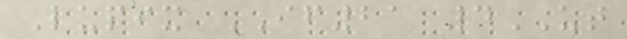Lupix IF21 4UT
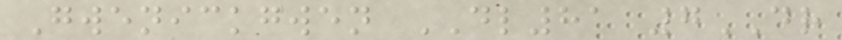Gwenickgwen DL81 7DR
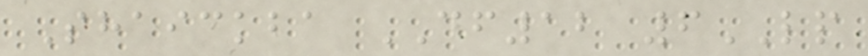Shaickba DF12 6LP
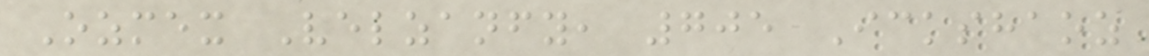Ozmex Velzanfy, 705 Ickshaoz
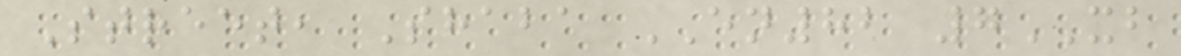Street, Shaba EN82 7XB
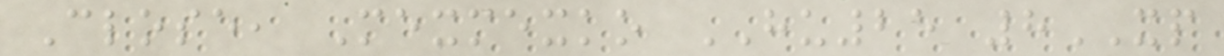Close, Mexmexko HU25 8XP
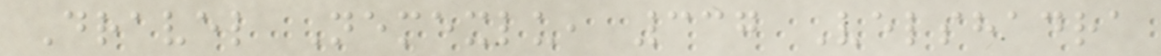Dravel Nemexlu, 337 Velshadra
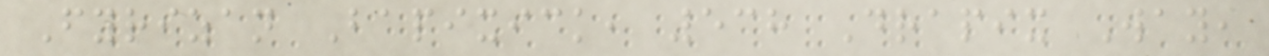Fyrizan Bapixick, 538 Drapix Way,
